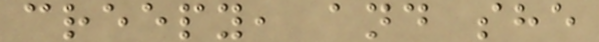creepy, and she
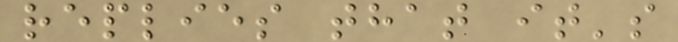replies that it's
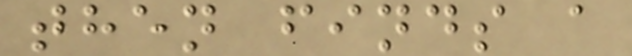then finds a
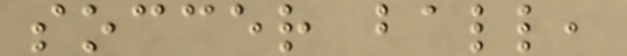soccer ball,
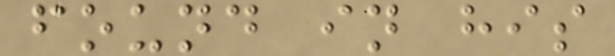found in his
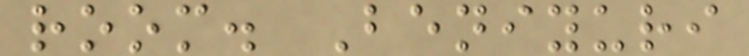room. Beniyuri
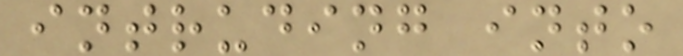intruding into
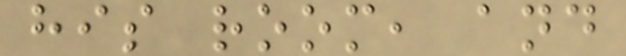his room, and
